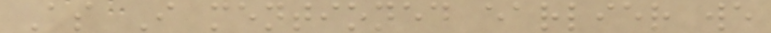As I mentioned earlier we
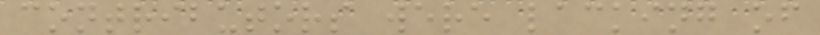contributors were lacking of
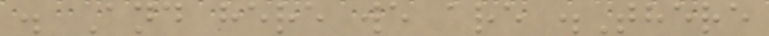. And here we are .There
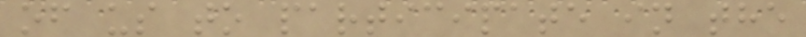of us to participate in the
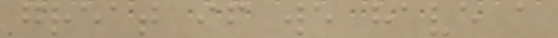great if we have a
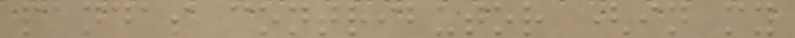pandas contributor (in my
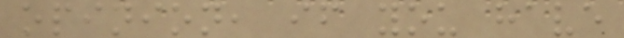opinion, if you have
